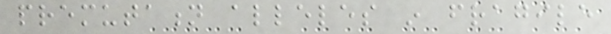premutation alleles in fragile
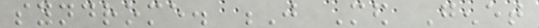syndrome. J Med Genet
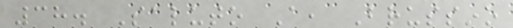38. Saluto A, Brussino
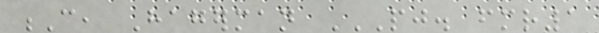C, Hagerman PJ. FMR1
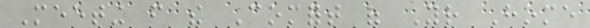Meeting from the Comfort of Your Home
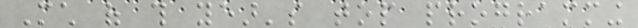Much of this year's top programming
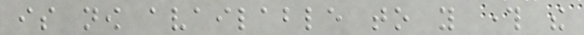is now available to you through the
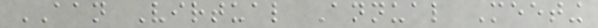AAN Virtual Annual Meeting
